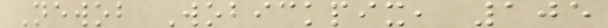Newob Wobickpix, 105
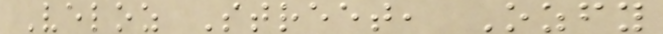Veloz Street, Ozfy
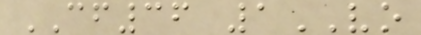CF36 1VO
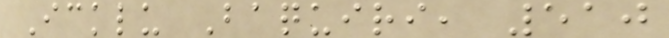Icklu Baquiri, 510
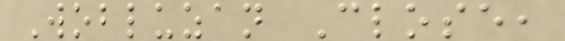Wobluzan Close,
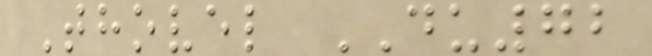Thovel DU72
